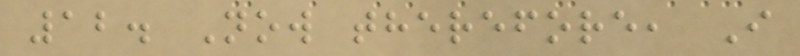12. Now therefore, I
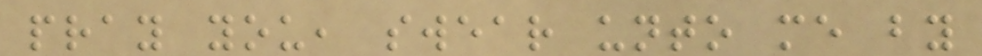pray you, swear unto me by
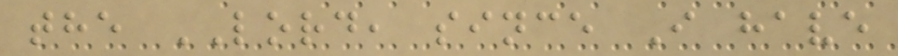the LORD, since I have
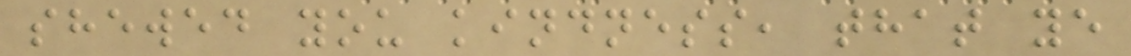shewed you kindness, that ye
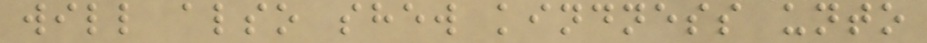will also shew kindness unto
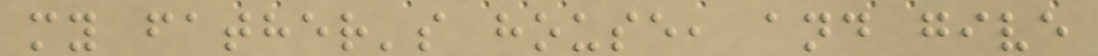my father's house, and give
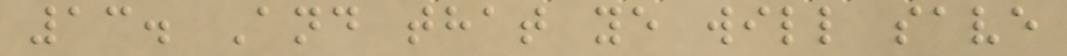13. And that ye will save
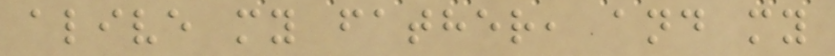alive my father, and my
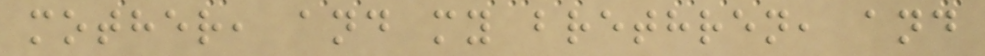mother, and my brethren, and
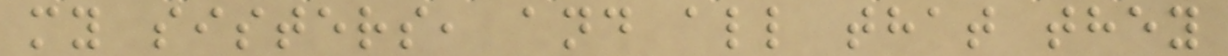my sisters, and all that they
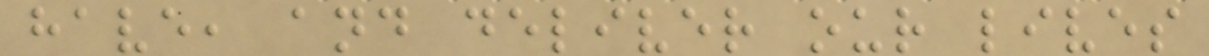have, and deliver our lives
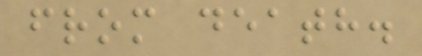from death.
